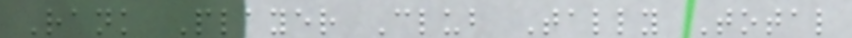Rank Player Club Tally Total
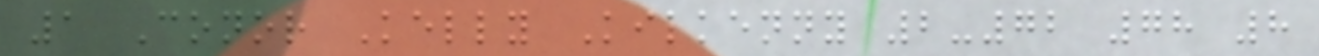1 Conor Kelly Kilkenny 2-72 78 8
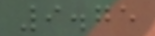9.75
